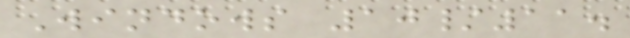Windows 10/11.
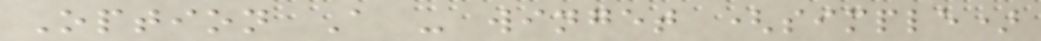Option A - winget (simple)
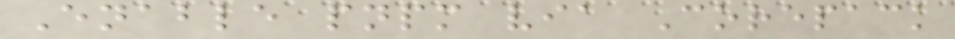Enable pnpm via Corepack
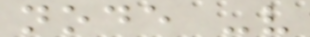node -v
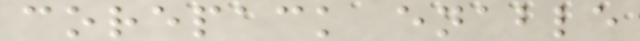corepack enable
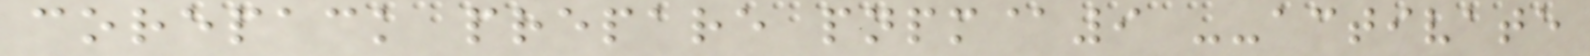corepack prepare pnpm@9 --activate
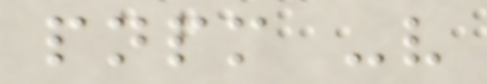pnpm -v
